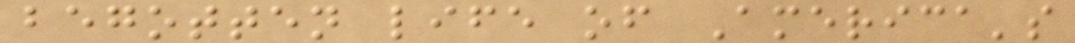begotten life of America's
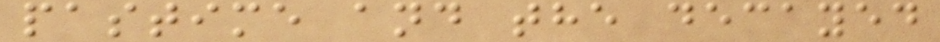pastime and the decayed
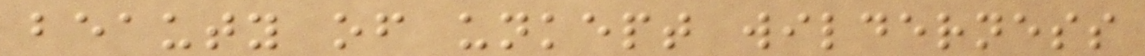beauty of unkept wilderness
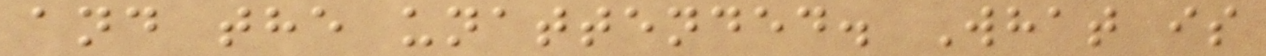and the unattended. What is
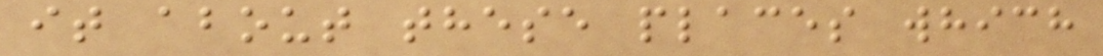it about these places which
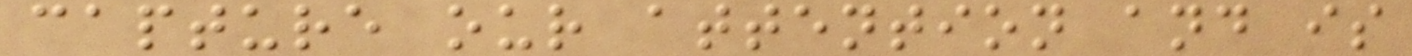capture our attention and is
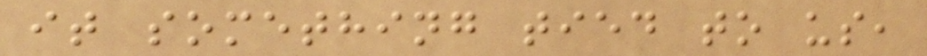it something tied to us,
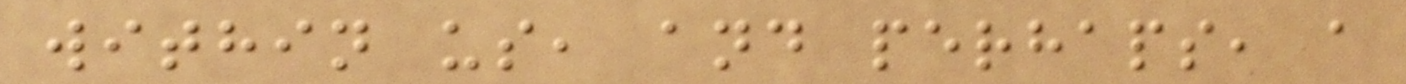within us, and perhaps, a
